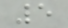5
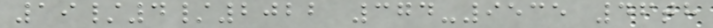19/4/2022 374-9535 46th
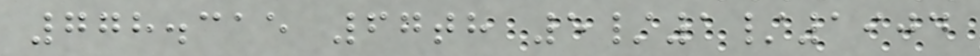778.315 67th 5/1/1904
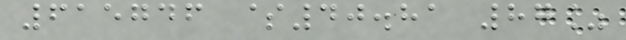615746 $40.81 87%
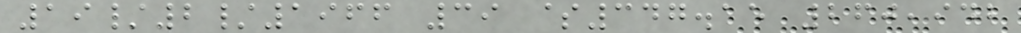19/2/1966 39 $347.15 260,942
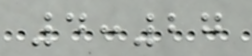4:27
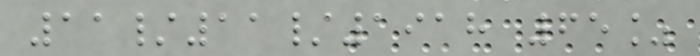11/11/1918 65%
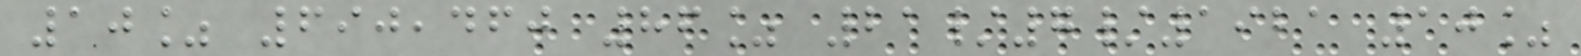10% 690,460 86% 21/7/1921 10%
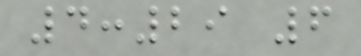4:29 6
